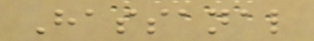Hassanal
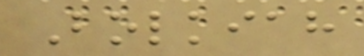Bolkiah
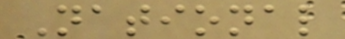National
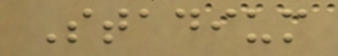Stadium
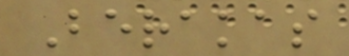Berakas
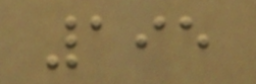195
